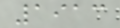1913
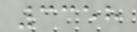3358
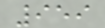959
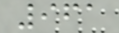961
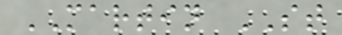MARTIN ST
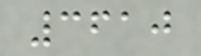3610
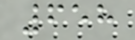658
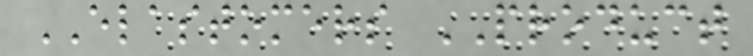ELASTOMERS PRODUCT
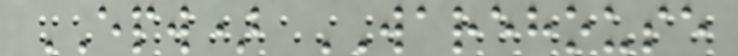EPW) WAREHOUSE
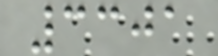3301
